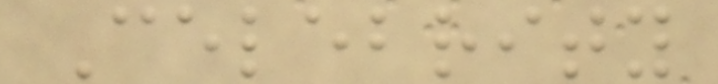Celebrity
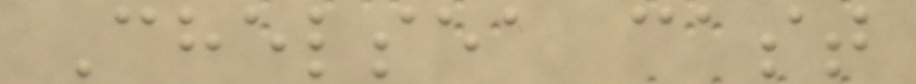Chelsea cast
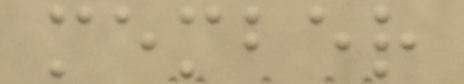member
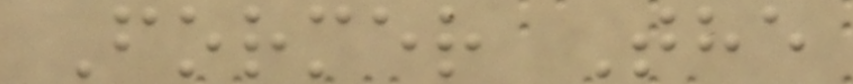Former The
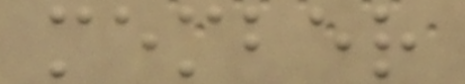member
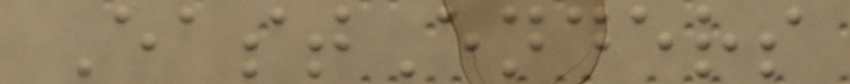EastEnders
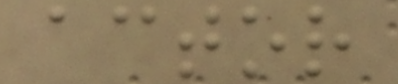actor
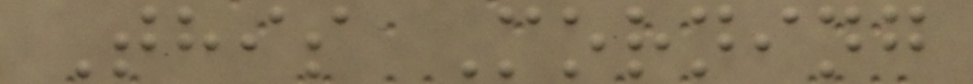This Morning
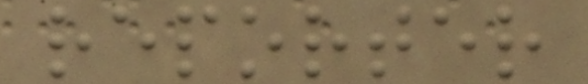reporter
